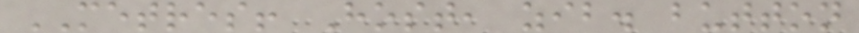METRES! Host, zib. button
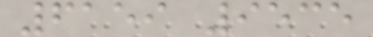6159 9535
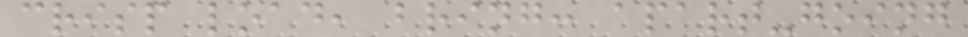crisp load, bring: apart-going
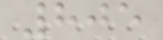805
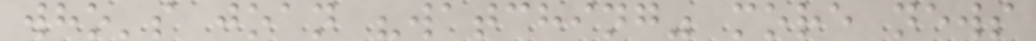who's joan "watching" more news
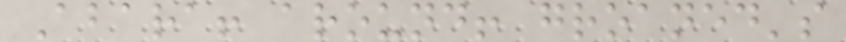Abara! around! groaned's
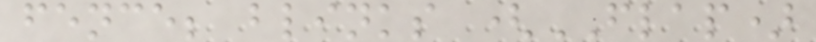fence; blinks (FLAP)
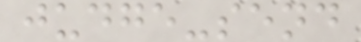judge-send
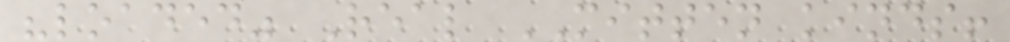"loaded" Real MITTEN kinds!
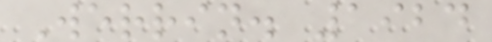Werrin. 1924
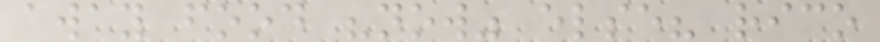away food "now" else? rico
